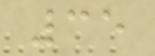35
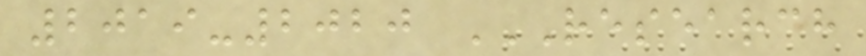2019-2020 RESEARCH
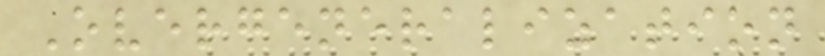Overgeneralization
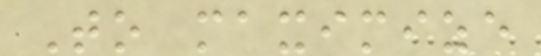To maximize
